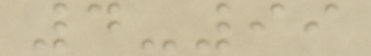4-99
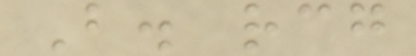B. rcg
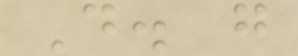D. g
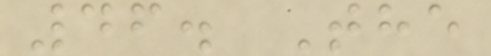46. The
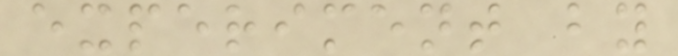experiment by
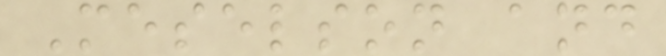Meselson and
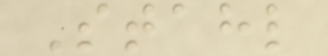Stahl
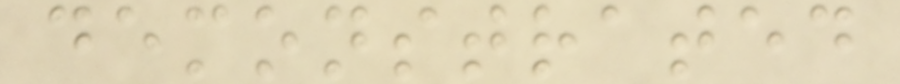demonstrated
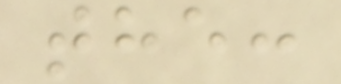the:
